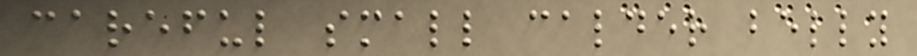careful small calder belly
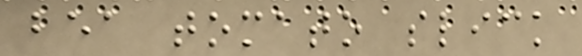bea tomato slick
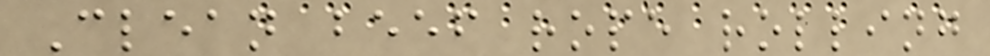Clean beef rope rolling
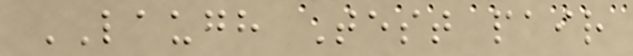LAUGH Test pair
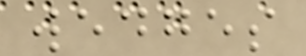wedges
